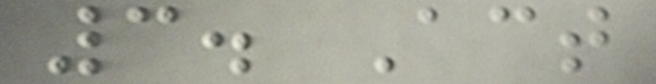3. Act
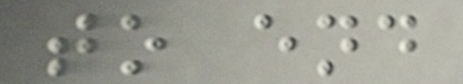to end
